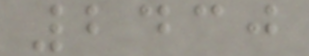2430
